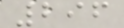296
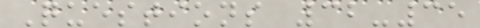Questions 32-35
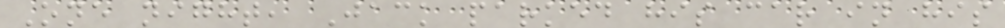One night, Jack parked his car in his
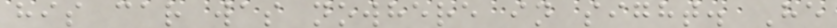his car was nowhere in sight. He
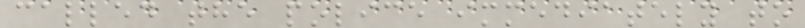called the police immediately to
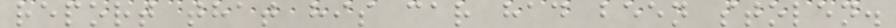report that his car had been stolen.
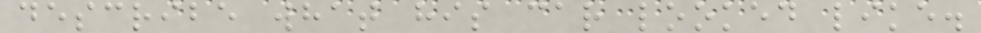describe what his car looked like.
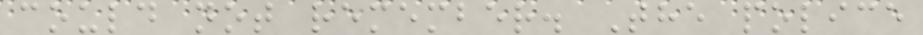could not remember. The police
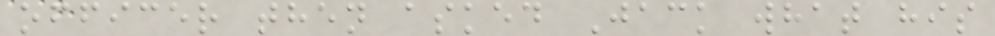officer then asked Jack what his
